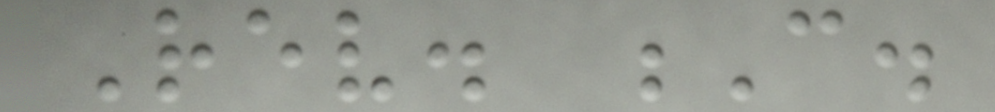Rev. C.
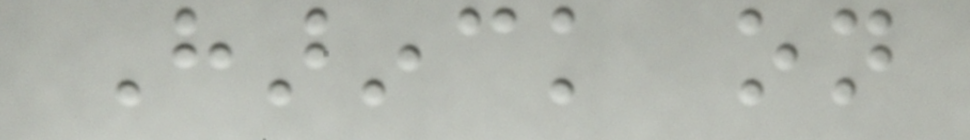Harinck on
